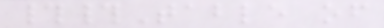##Table of
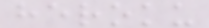heroku
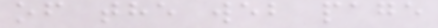of the web page
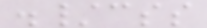./css
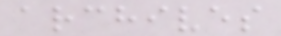archives
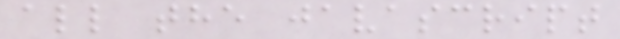all the javascript
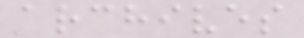archives
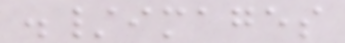./images
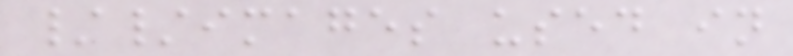//images used in
